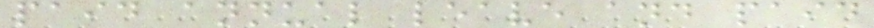paid annual leave and paid
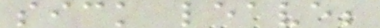sick leave;
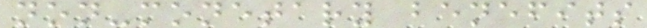non-monetary benefits
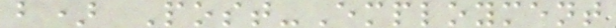b) Post-Employment
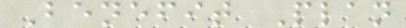Benefit Plan
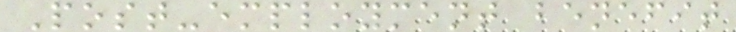Post-employment benefit
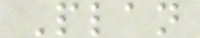Plan
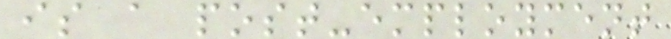is a post-employment
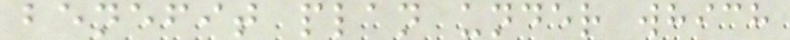benefit plan under which
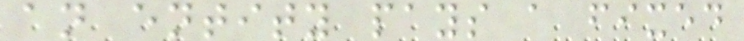an entity pays a fixed
